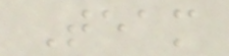Team
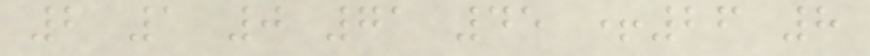2 1 0 71 45 +26 8
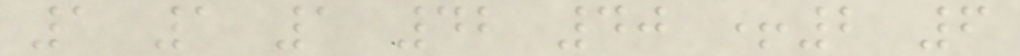1 1 1 42 40 +2 6
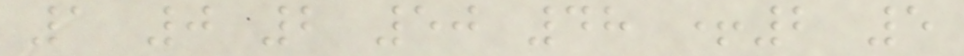1 0 2 50 48 +2 5
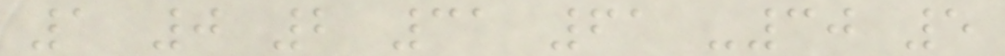1 0 2 31 61 -30 5
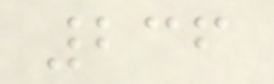236
